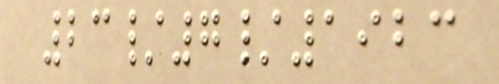23/7/1923
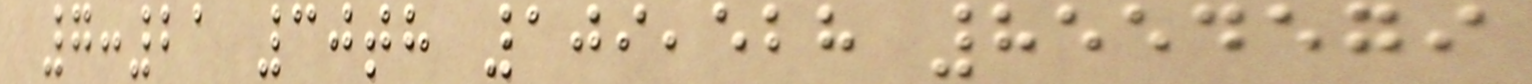7:21 30th 109,528 8554579
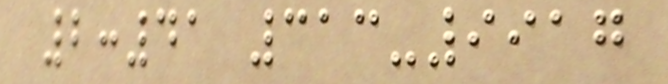2:41 313-9917
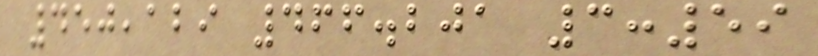450,129 466.201 3:59
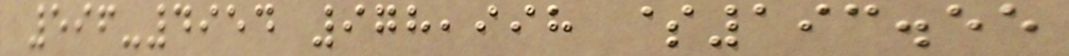596-4954 978,998 $193.55
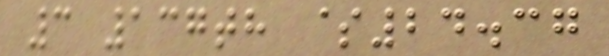3 137th $24.37
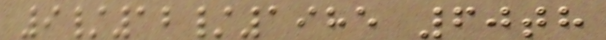9/12/1985 60th
